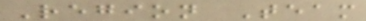Region Team
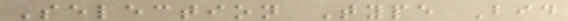Selection Type Bid
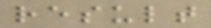result
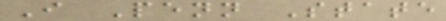I Penn State
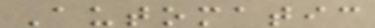Automatic
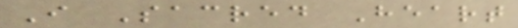I Sacred Heart
